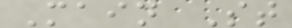Main St
